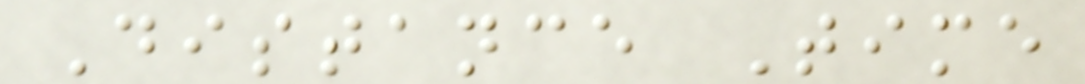Distance Time
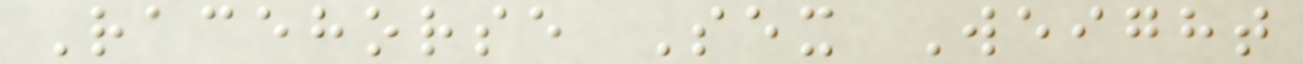Racehorse Sex Weight
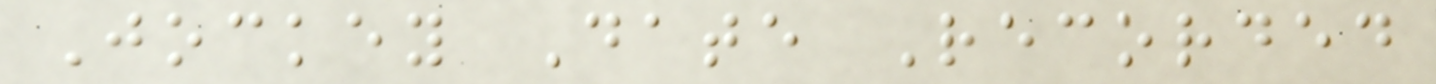Jockey Date Recorded
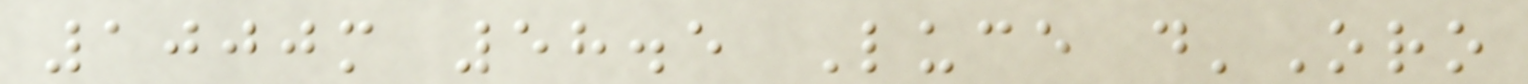1000m 58.5 Luce d'Oro
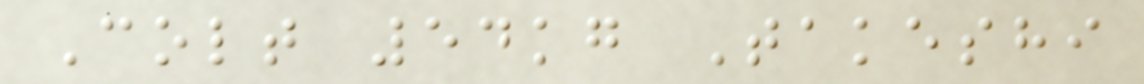Colt 54kg Takeshi
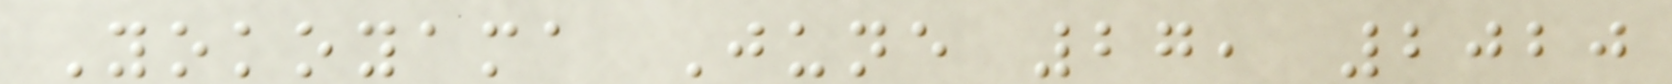Yokoyama June 27, 2020
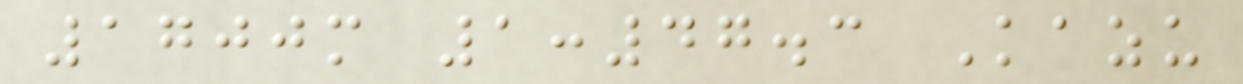1700m 1:47.3 Kazu
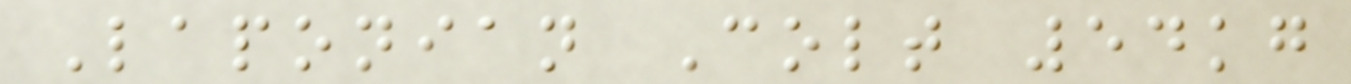Laponian Colt 54kg
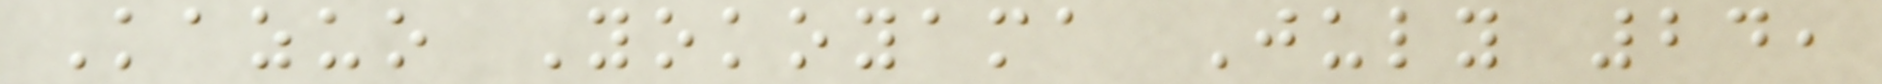Kazuo Yokoyama July 24,
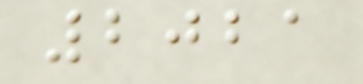2021
